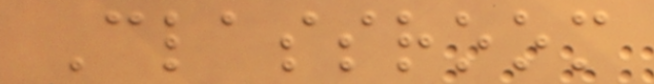Classroom
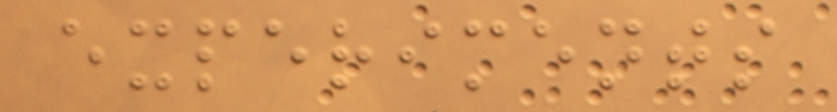experiments
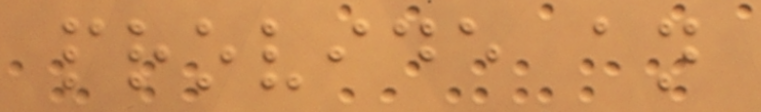provide an
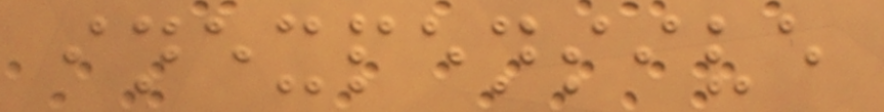inexpensive
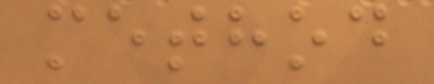method
